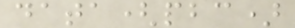data(pbc)
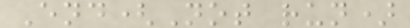End(Not run)
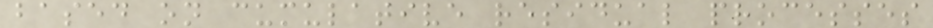based on cumulative residual processes
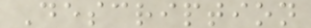Description
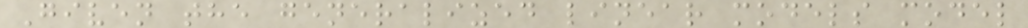Given the generalized linear models model
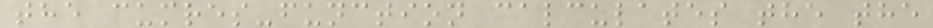the cumres-function calculates the the
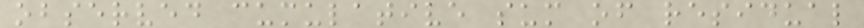observed cumulative sum of residual
